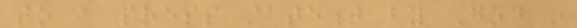to a press statement by God in
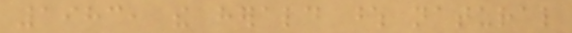1983, the herald whose natural
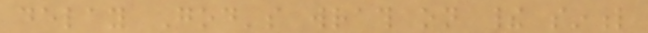delay God's wrath on their sinful
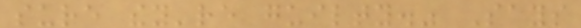sure they're guilty." Says
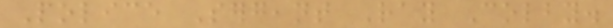Police Sergeant Ray Colby.
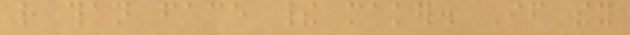rather than face their maker. If they
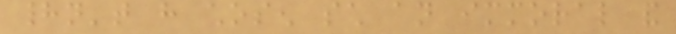hadn't have chosen such an immoral and
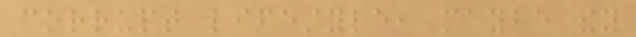corrupt lifestyle, maybe they
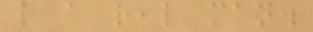like a real man.
